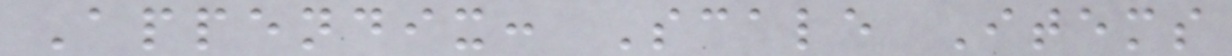Appendix: Scale Items
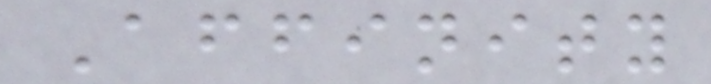Affinity
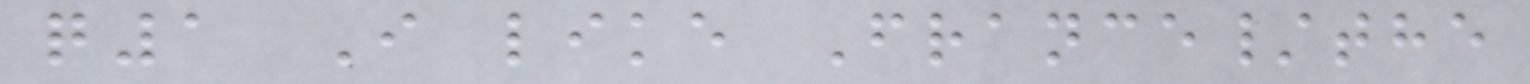q1 I like France/the
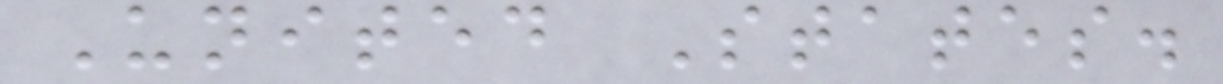United States.
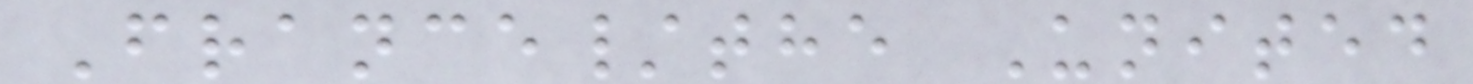France/the United
